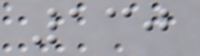130
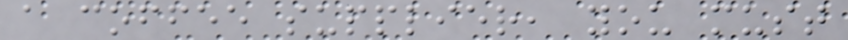a coffee supplier, you must
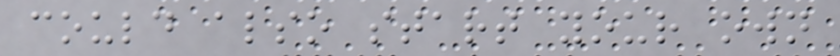could also start your own
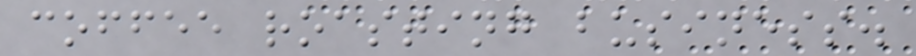coffee roasting business.
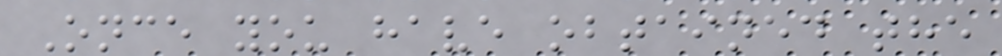Once you have obtained the
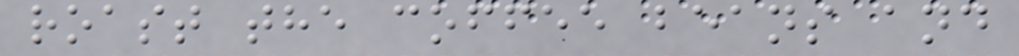roast the coffee beans and
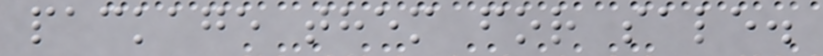package them for sale.
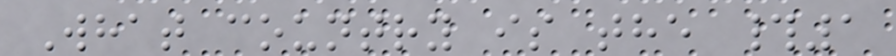What country is the #1
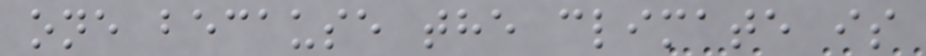one because the climate is
